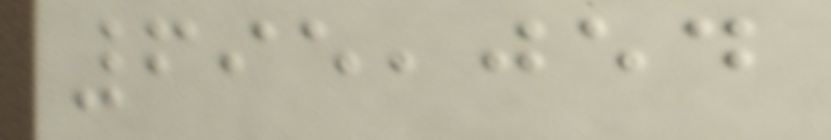695,054
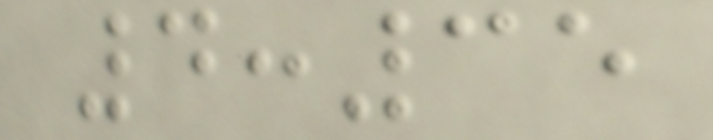4:35
